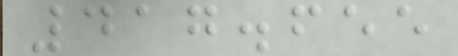417.655
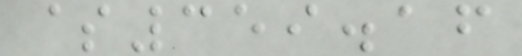$359.16
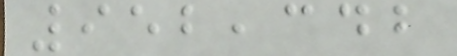952,342
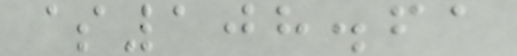$108.61
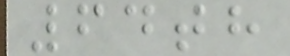64th
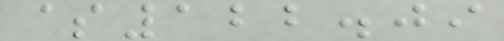$122.09
